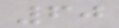60
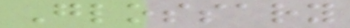Glossary
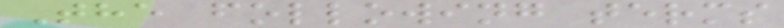The following terms
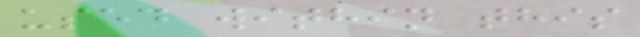used within this
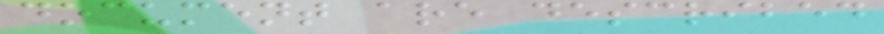document are described
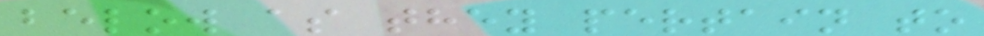below as they pertain to
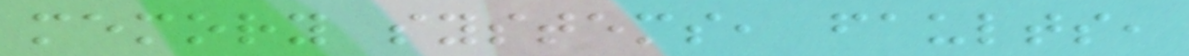memory systems, faults,
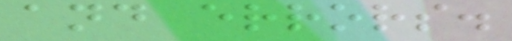and errors.
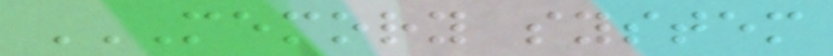MEMORY SYSTEM
